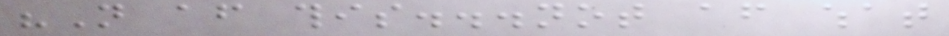"Not after this...not after what
